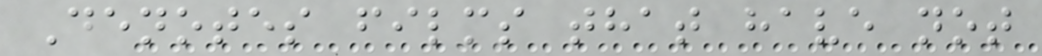Denotes films that have not
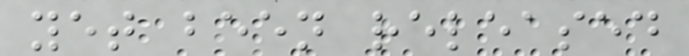yet been released
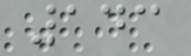143
